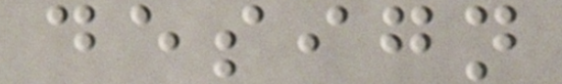design
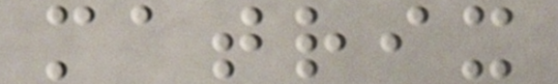matrix
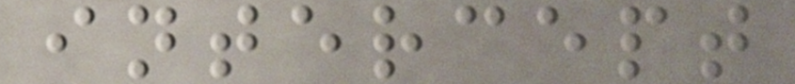intercept
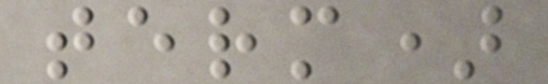term)
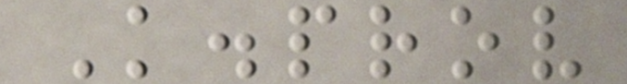K.prov
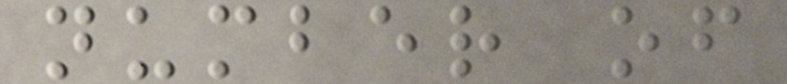number of
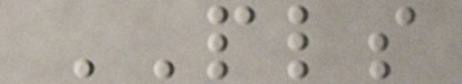PLS
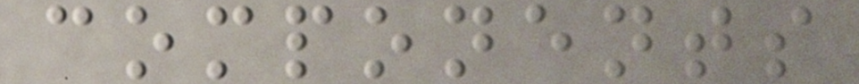components
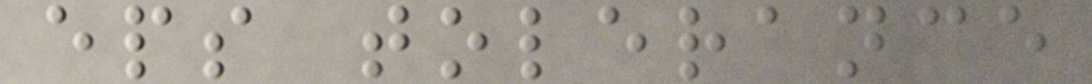eps tolerance
